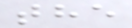the
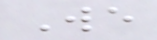We
